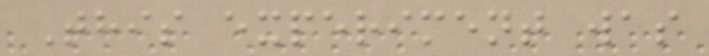This experiment was
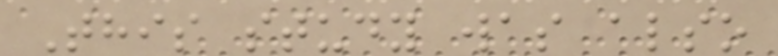This study was also
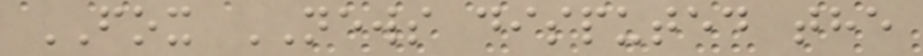FOX NEWS disputed the
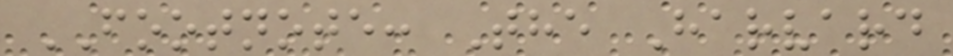FOOTNOTE: The Harvard
